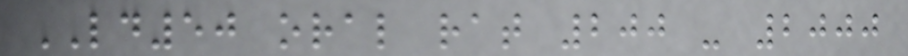LD50 oral rat 200 - 2000
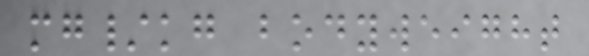mg/kg bodyweight
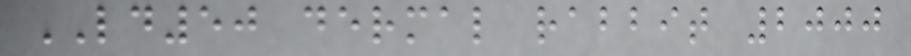LD50 dermal rabbit 2000
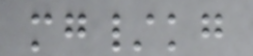mg/kg
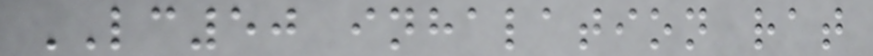LC50 inhalation rat
